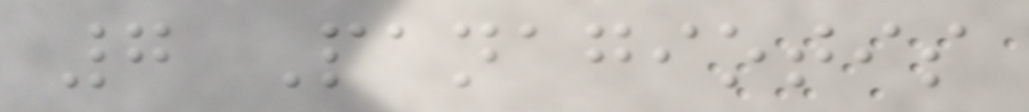7 Panagiotis
